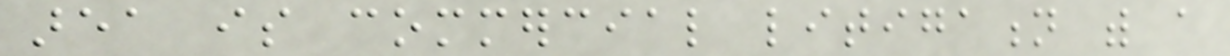area is commercial litigation with a
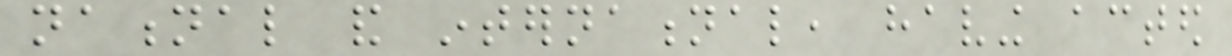national and international, having acted
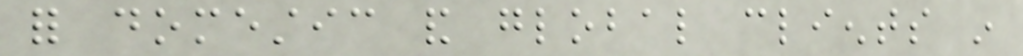for domestic and global clients in
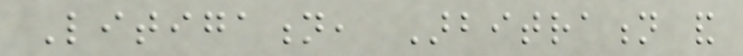Litigation, Arbitration and
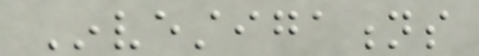Investigations
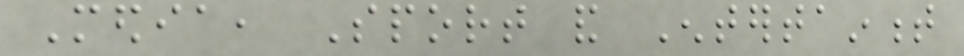Media, Sport and Entertainment
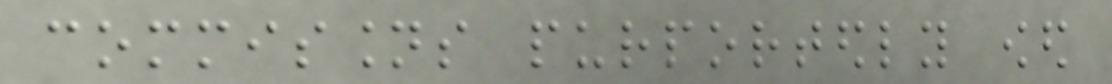commissions purportedly owed
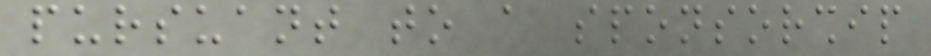pursuant to a sponsorship
